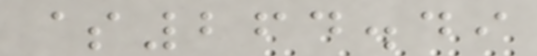$264.49
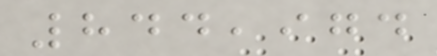844,974
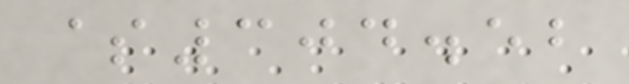$304.52
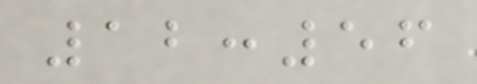12:56
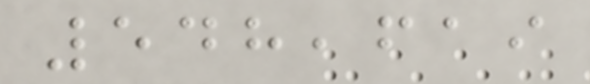548,619
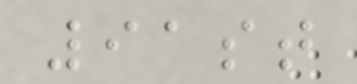91st
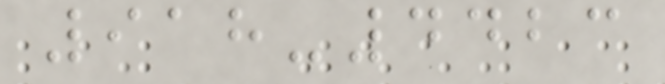918-4423
